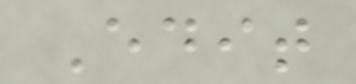Edit
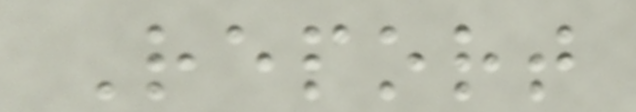Report
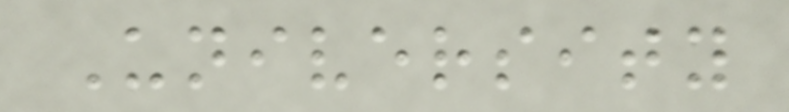University
